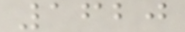1620
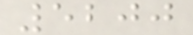5200
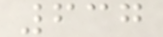637
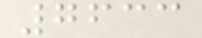7633
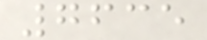7635
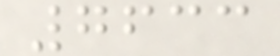7633
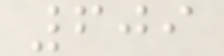609
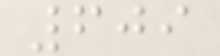609
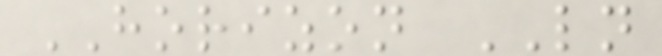HORIZON LN
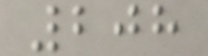208
